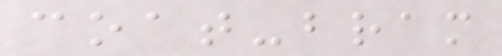coat-bram
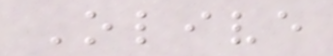Olive
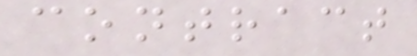contract
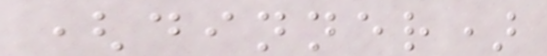(dinner)
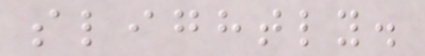slightly.
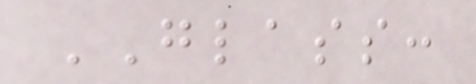GLASS:
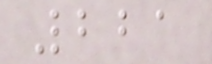221
